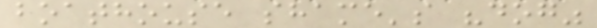boathouse shame's "dog"
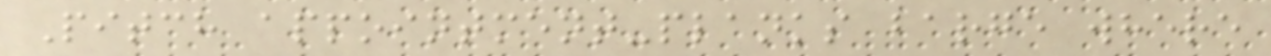Pitch appointment-planks barge where
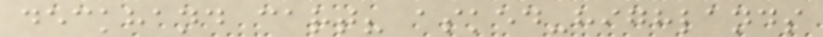deckhand cart? asked-highlands
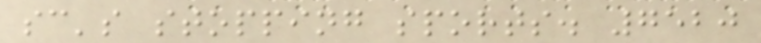sc's stopping sports. 7520
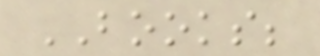BOOKS;
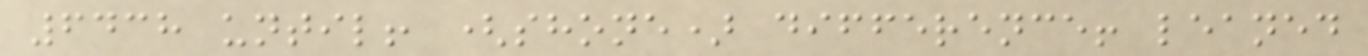6438 until! (shone) difference! leaned
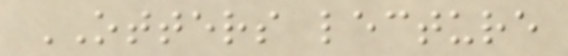OTTERS lecture
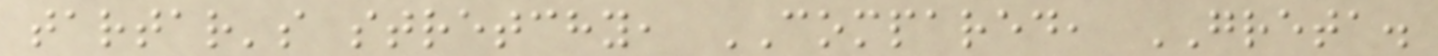tartar's stretchy, COMPARED, GRETA.
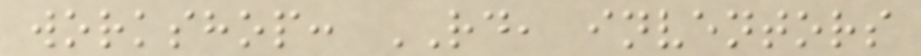workshop: RD, inventors
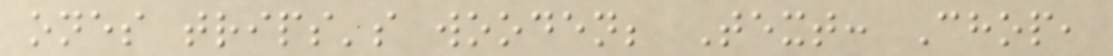ones trips's wooden; Text: Chop,
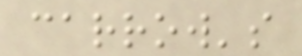carrow's
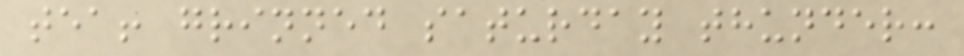tea! grinned saturday thunder:
